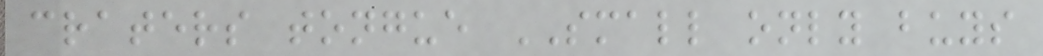craters tongue SMALL only buys
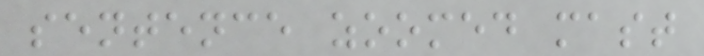sentence zoomed mast
